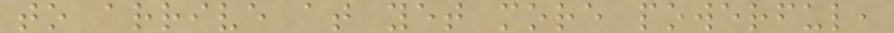to arrive at yet more powerful,
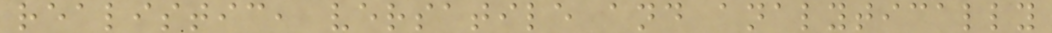realistic, versatile and analytically
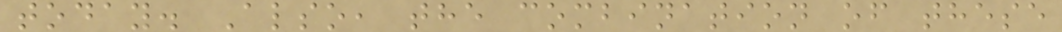today. Also, the combination of these
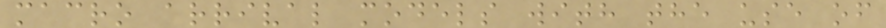macro arrival models with the use of
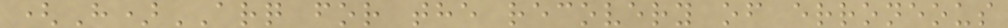(H)ARQ for the recovery of erroneous
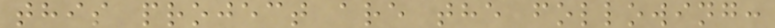this project are the following:
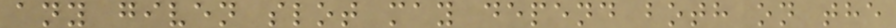any given slot may depend both on the
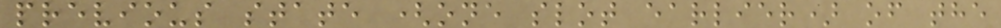previous state (one slot earlier) of the
